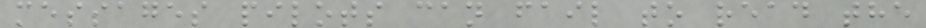messages pilots can fail to read the
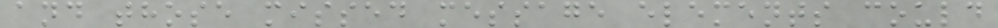and those missed message elements could
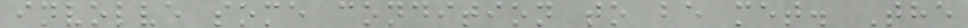involve some condition to be met. The
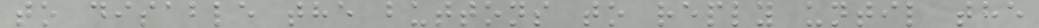to disable the buttons to reply until the
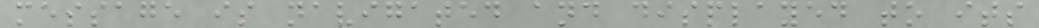message is navigated and displayed to its
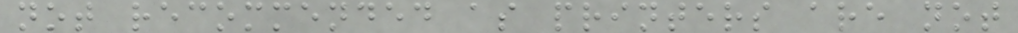not recommended as printers are not
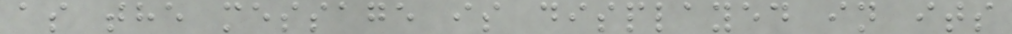as the message is displayed in its
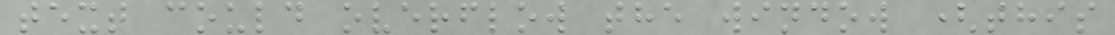text could overflow the window (this
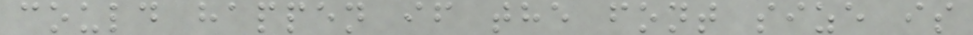could happen if the font size is
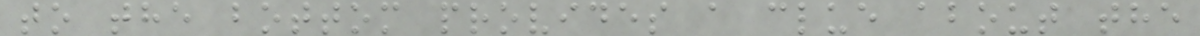to the bottom provides a clue about the
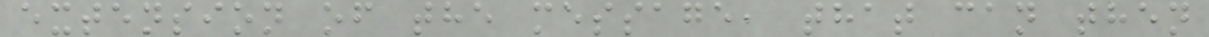extension of the message, that can then
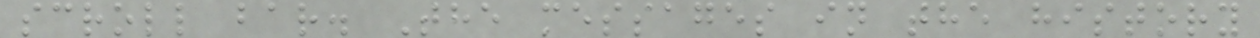scroll bar. The messages in the history
